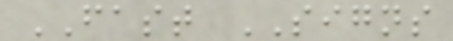FAST SIGNS
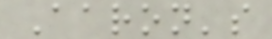Aaron's
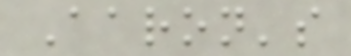Aaron's
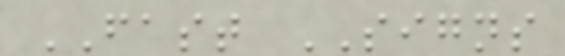FAST SIGNS
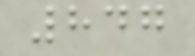847
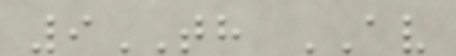9TH AV
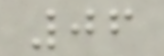06
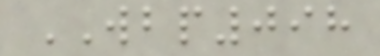WBP098
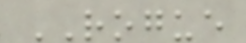ROGUE
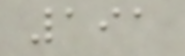191
